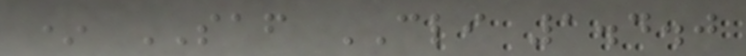* SAF CLI 1.4.0
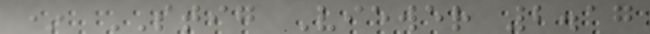* STIG Viewer 2.17
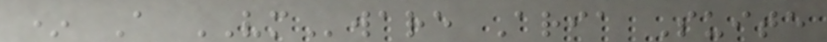* A VMware Aria Suite
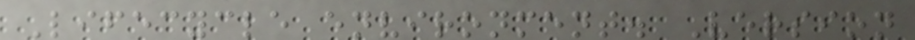Lifecycle environment. Version
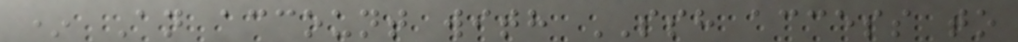* An account with SSH access to
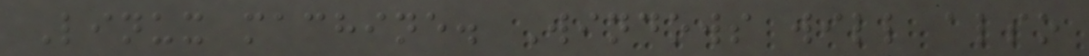Linux machine. Windows will also
